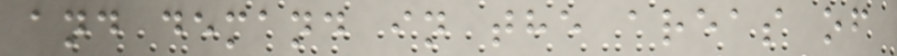and demand in the areas of
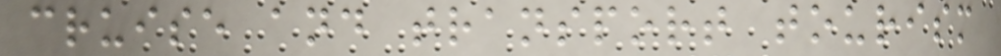cruise and transport tourism
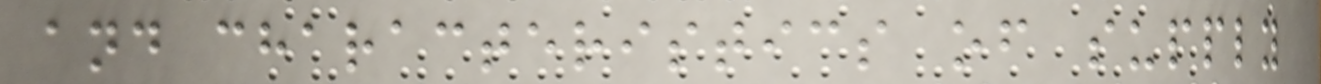and characteristics of supply
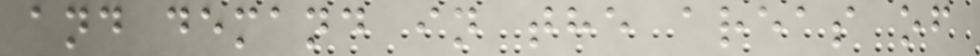and demand in the areas of
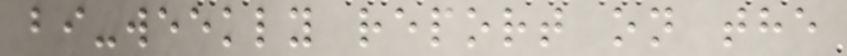bi-weekly report on the
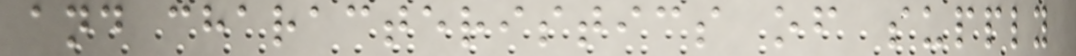and characteristics of supply
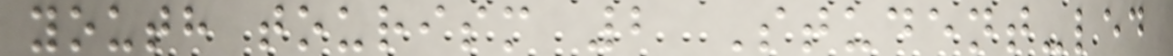youth tourism 2 Student-led
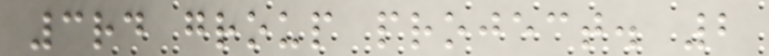3rd group project. 2
